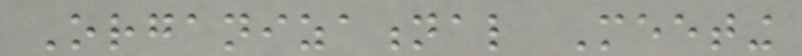Organizational Meeting
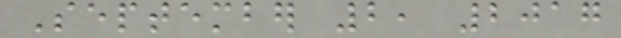September 2, 2017
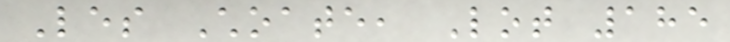Les Choate, Lot 185
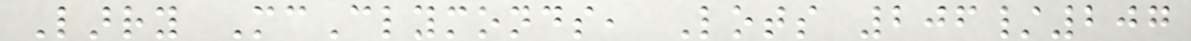Larry McClymonds, Lots 206/207
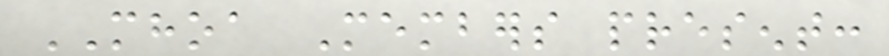MHOA Members present:
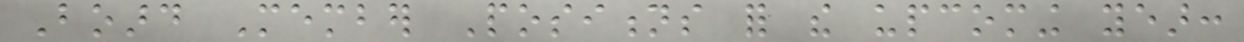Board Member Positions for the upcoming year:
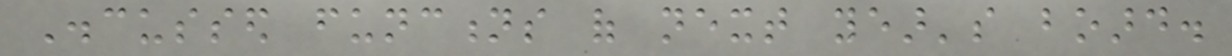Discussed functions of next year's board.
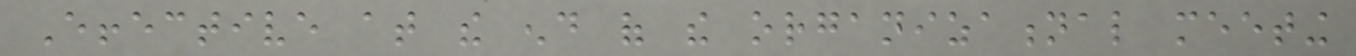Effective at the end of the organizational meeting
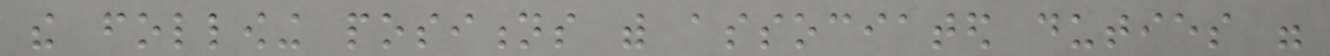the following positions with associated duties were
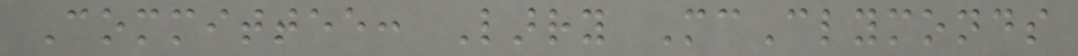Committee: Larry McClymonds
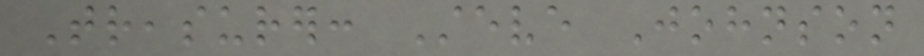Treasurer: Steve Johnson
